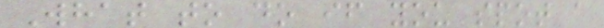What to do if you spot a
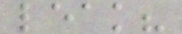leak?
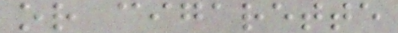or cigarette
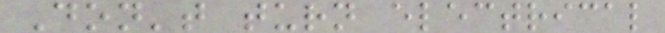Don't turn electrical
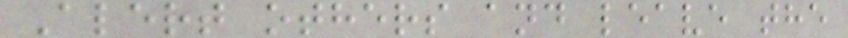Alert others and leave the
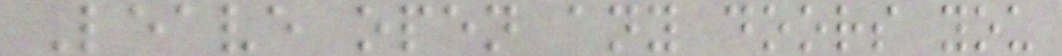Leave open any doors you
